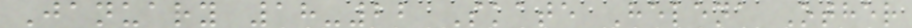January 18-22 Skate Helena Other
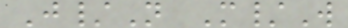J/N M/W
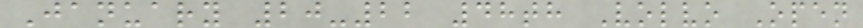January 20-22 48th Volvo Open
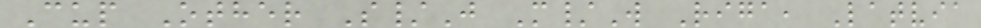Cup Other S/J M/W Riga, Latvia
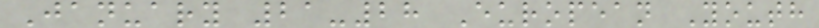January 21-28 European Youth
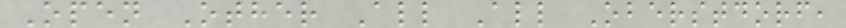Open Other All All Oberstdorf,
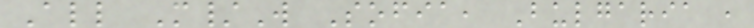All M/W Sofia, Bulgaria ,
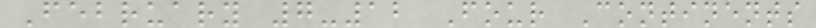February 7-12 Four Continents
